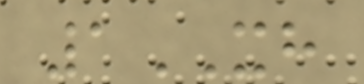1XH
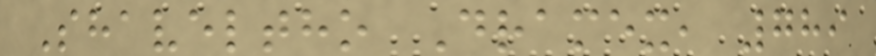Shaveltho Dramex, 789
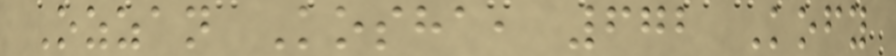Ozzan Kosha, 672 Kofy
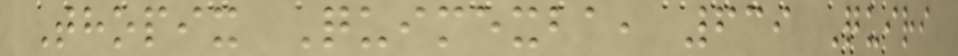Thopix Quimexba, 639 Quiri
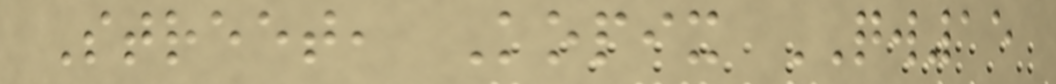Street, Kopix QW15
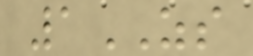1ZS
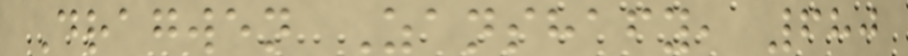Dragwen Zanshafy, 680
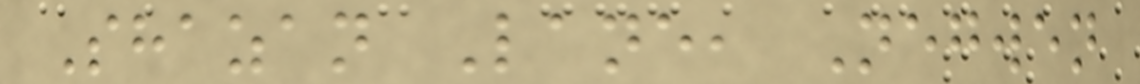Shazan Lane, Negwen
